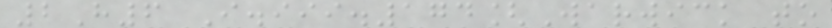2H6 I.iii.174[Warwick to
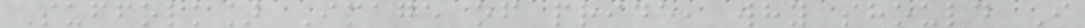Suffolk] Image of pride, why should I
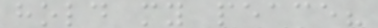hold my peace?
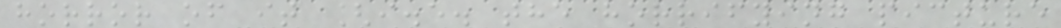horror of it [i.e. the horrifying picture
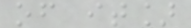of it]
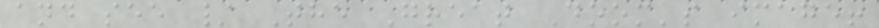and see / The Great Doom's image!
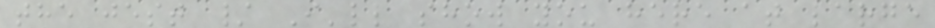the jest / I'll show you here at large
